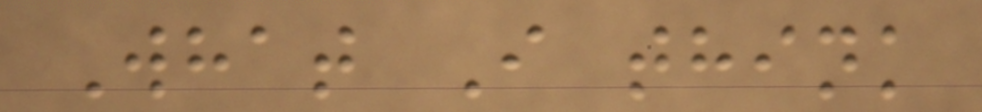What I think
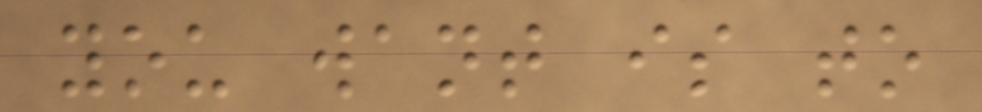you want is to
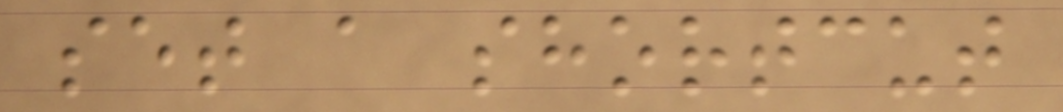set a shortcut
